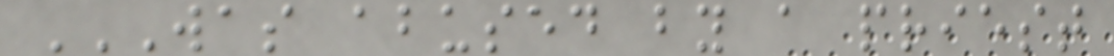WAS ABUSED BY A PRIEST
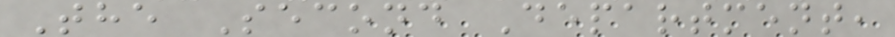The Second Department,
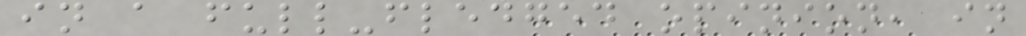in a full-fledged opinion, in
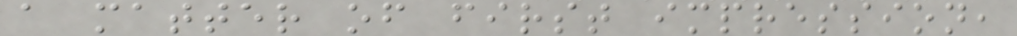a matter of first impression,
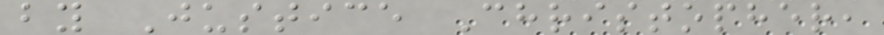by Justice Christopher,
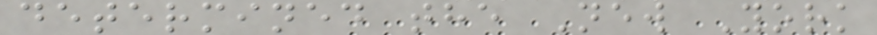determined the New York
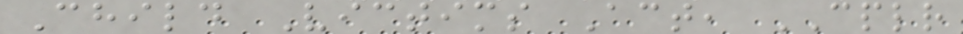Child Victims Act, CPLR
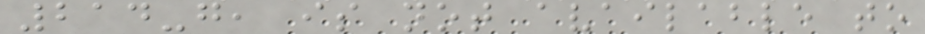214-g, is not available to
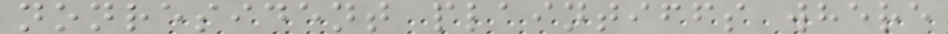nonresident plaintiffs where
